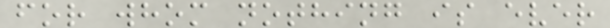for whom nothing is ever
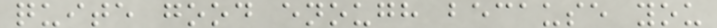quite good enough because you
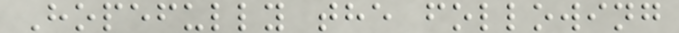Hopefully the following
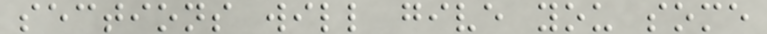sections will give you some
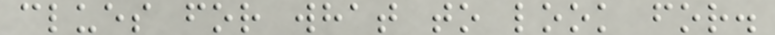clues for what to look for.
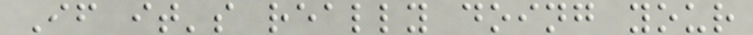If it's really doing your
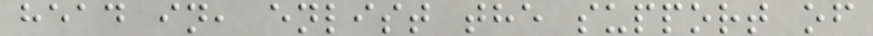head in, enlist the support of
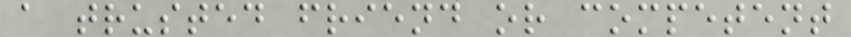a trusted friend or competent
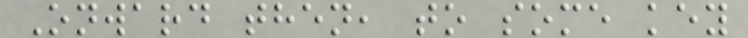Onward then, to some key
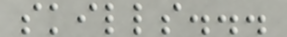skills...
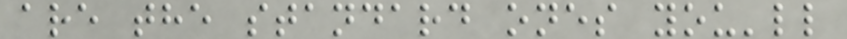are the standard ones you'll
